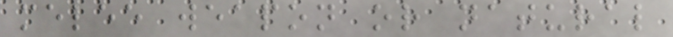melee weapon or natural
